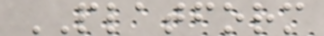PLATFORM
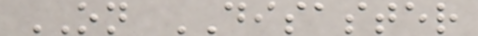ON DISASTER
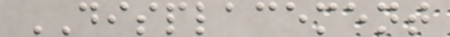DISPLACEMENT
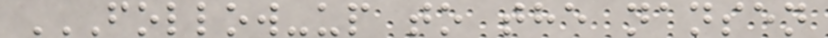FOLLOW-UP TO THE NANSEN
